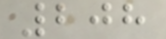208
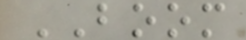BOOM
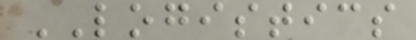LOGISTICS
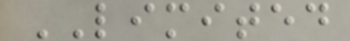LIMITED
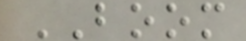BOOM
